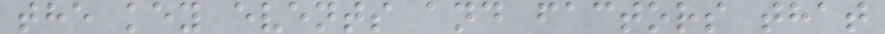the key events and factors that
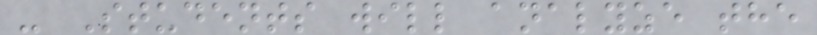- Students will analyze the
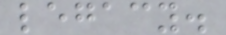legacy.
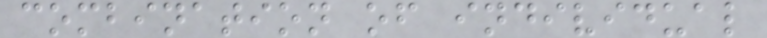combination of individual
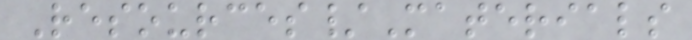Resources/Materials
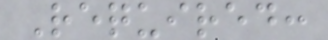Required:
